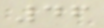46
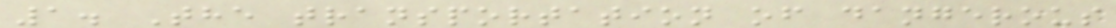1. The transportation of dangerous
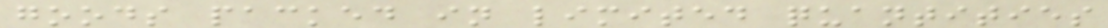goods packed in limited quantities
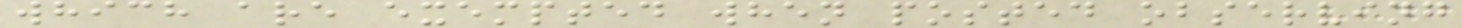which are exempted when posted observing
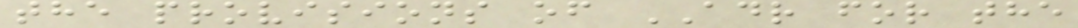the provisions of ADR for the
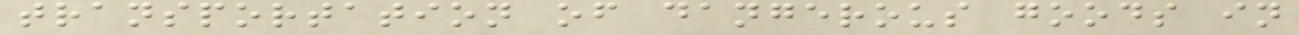transportation of dangerous goods in
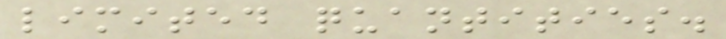limited quantities.
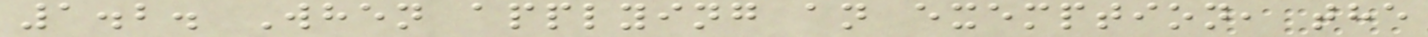1.2. When applying an exemption, the
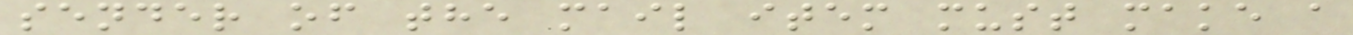sender of the mail item must make a
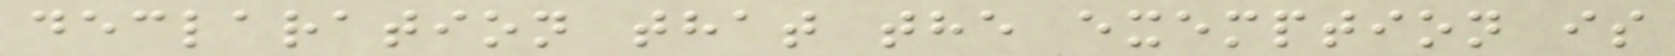declaration that the exemption is
